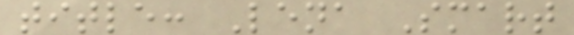title: Lena Smart
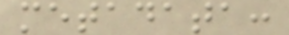metadata:
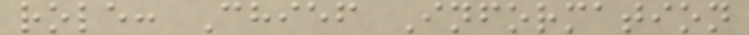role: Chief Information
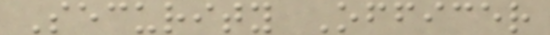Security Officer
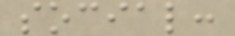social:
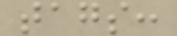tags:
